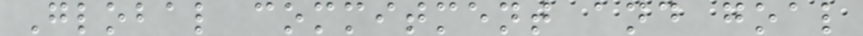Global commitment and goal
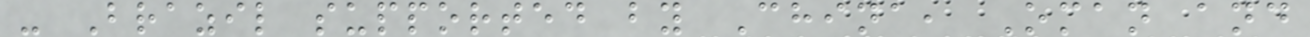- Brazil supported by China, Oman and
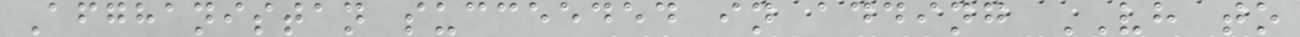Afghanistan succeeded in adding VH to
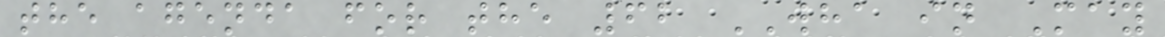the agenda for the 62 WHA in May
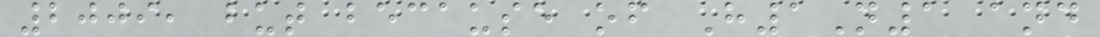2009, but because of H1N1 and
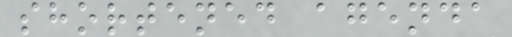shortened agenda
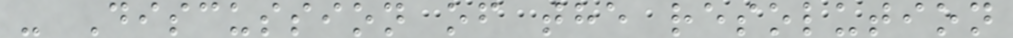- Discussion of the resolution
